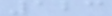123
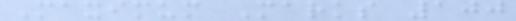Maximum Marks 100
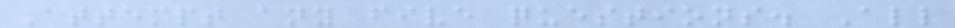Attempt any five questions. All
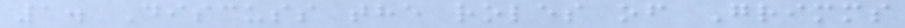1. Discuss the roles of Grimms
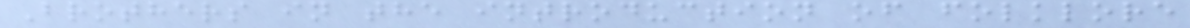Brothers in the introduction of folklore
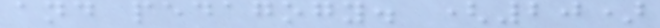and pedagogy. (20)
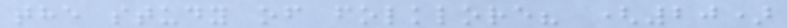the study of folklore? (20)
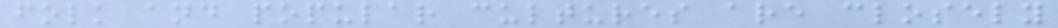folk and popular cultures are closely
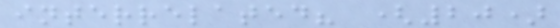interrelated? (20)
